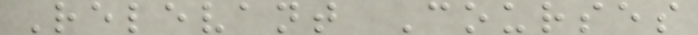Relevant Courses
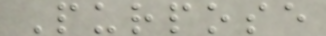Purpose
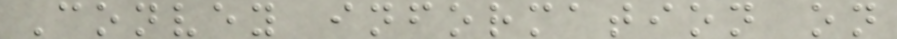Convey information on
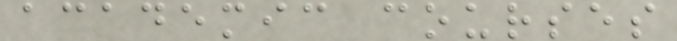academic courses
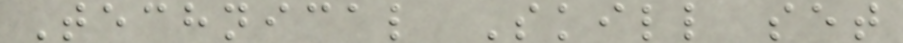Technical Skill set
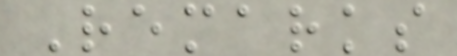Remarks
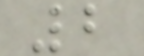2
